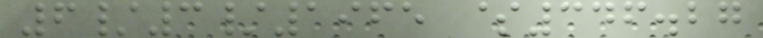6/3/1965 $346.27
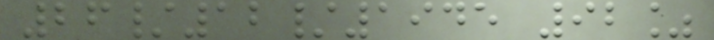26/12/1945 92%
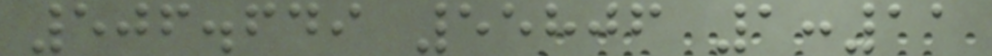506.649 55806 1:11
